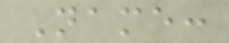Name:
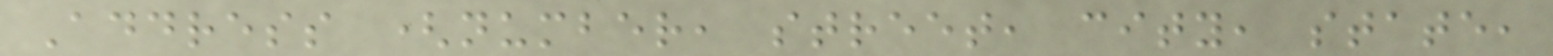Address (number, street, city, state,
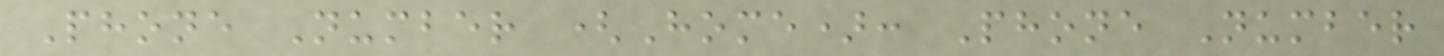Phone Number (Home): Phone Number
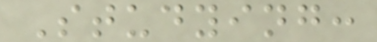Studying:
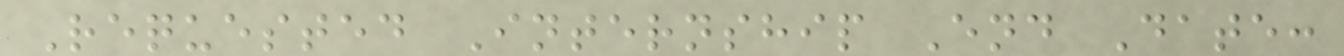Requested Internship End Date:
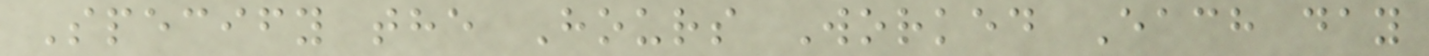Specify the Hours Worked Each day
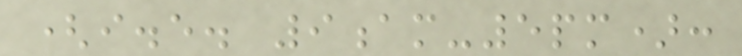(i.e. 9am-5pm):
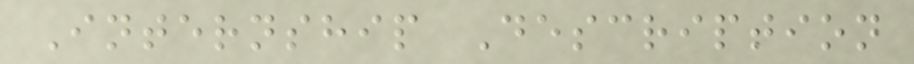Internship Description
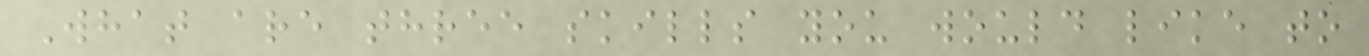What are three skills you would like to
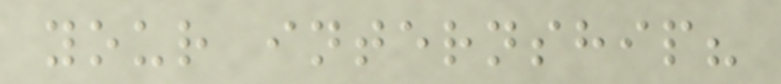your internship?
